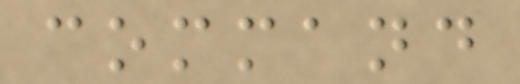command
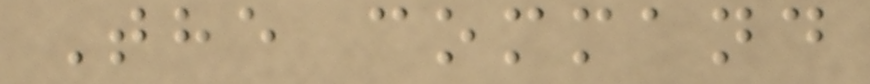The command
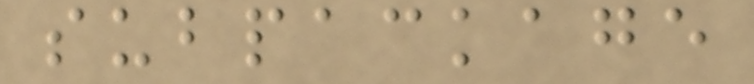subpackage
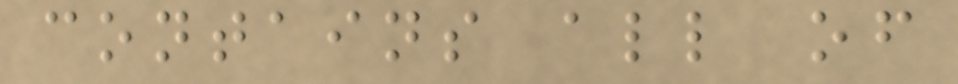contains all of
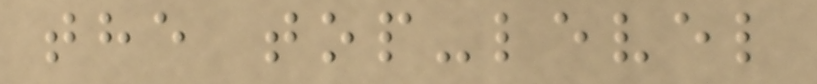the top-level
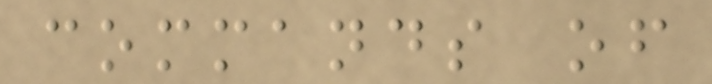commands of
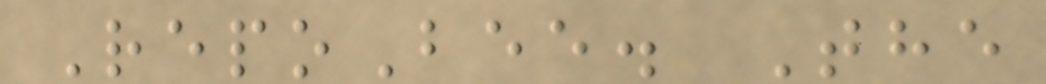RepoBee. The
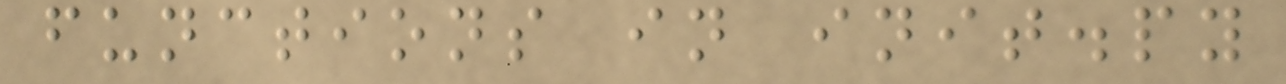functions in init.py
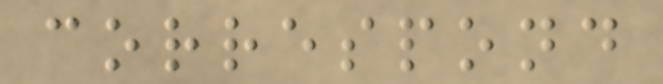correspond
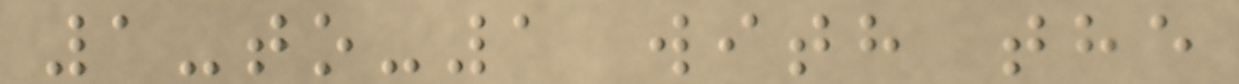1-to-1 with the
